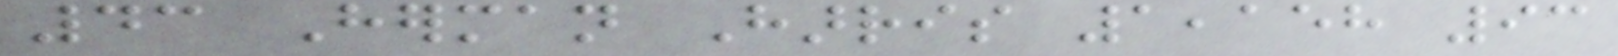43 Herman Harris 1,158 93
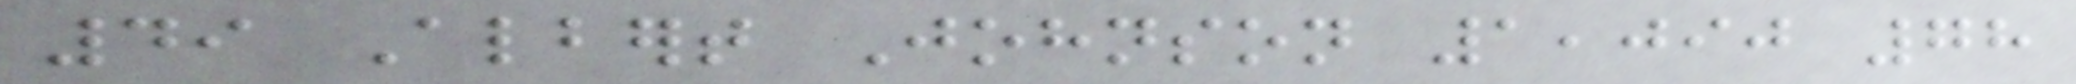49 Albert Johnson 1,090 78
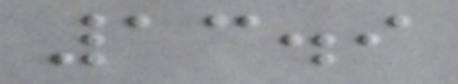13.9
